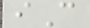iC
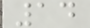14
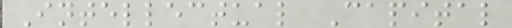Intellectual Capital
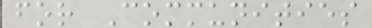for Communities
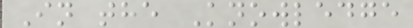In the Knowledge
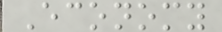Economy
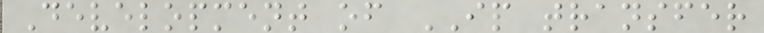Development of IP transfer
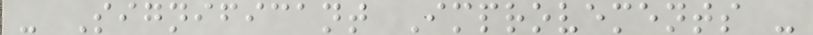- Significant Improvements -
